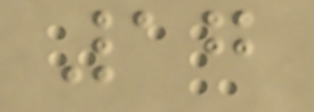17
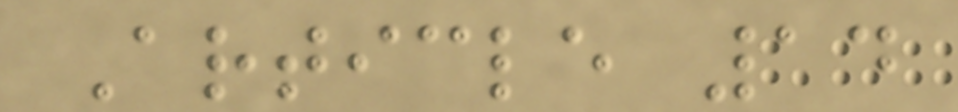Article 14
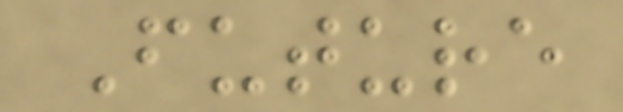Future
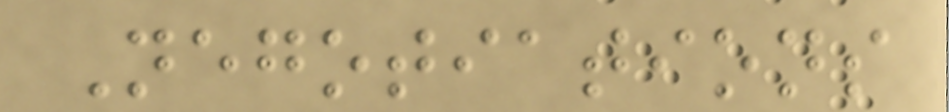Negotiations
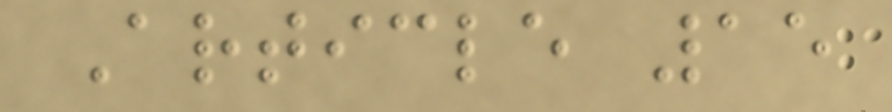Article 15
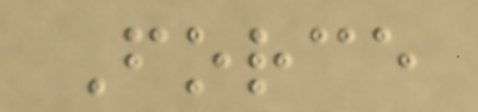Force
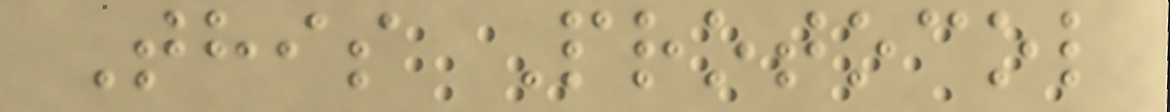This Protocol
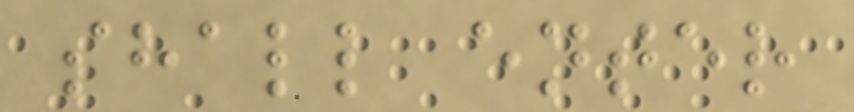shall enter
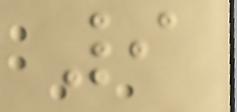9
